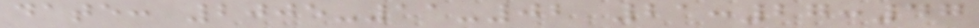date: 2005-11-02 21:27:47
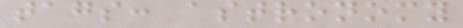tags: astronomy
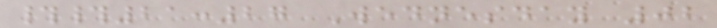##21:27 Wednesday 02
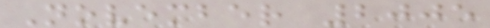November 2005
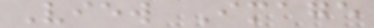View Image
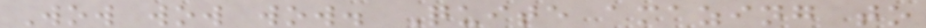Wow wow wow. Quite amazing to
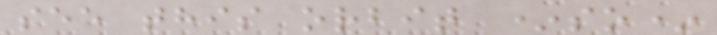see this orbit *so*
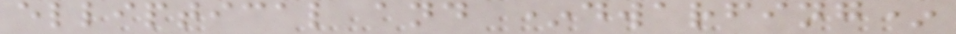elliptical and *dwarfing*
